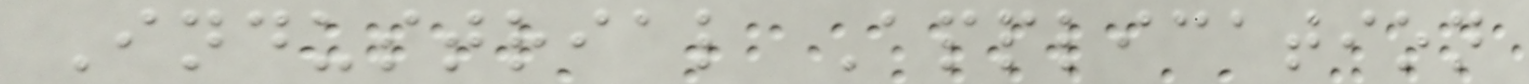Industrial Application
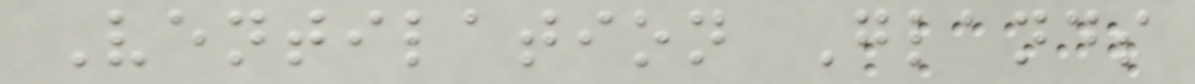Ventilation Glands
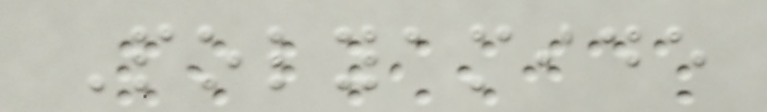Polyamide
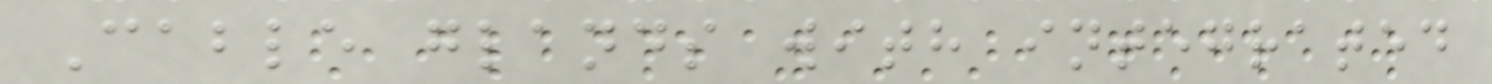Cable glands with integrated
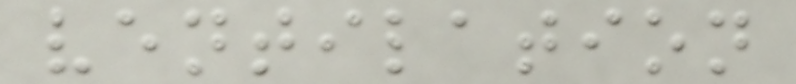ventilation
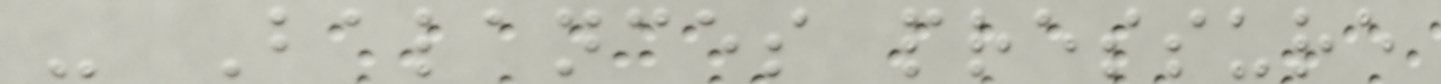- Balances pressure
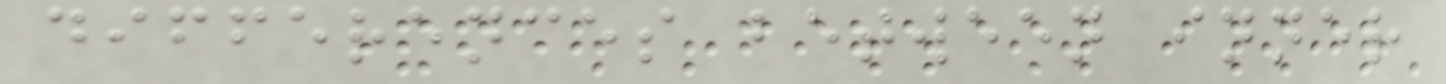differences between inner
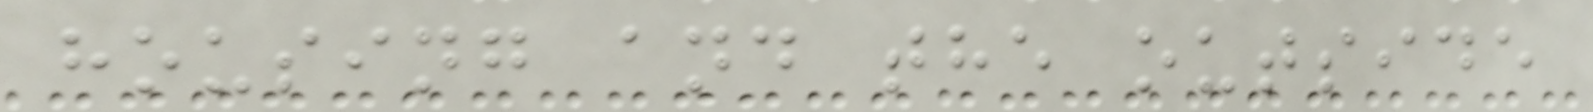housing and the outside
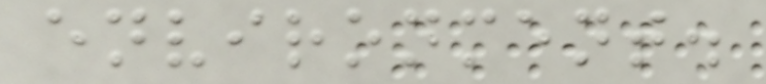environment.
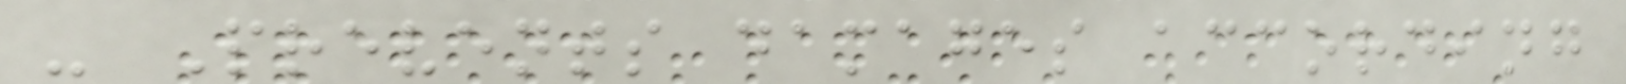- Prevents damages according
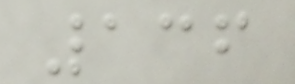136
